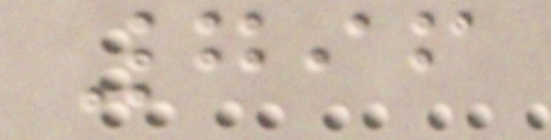796
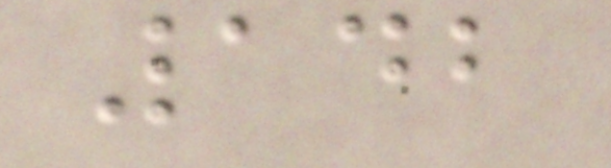142
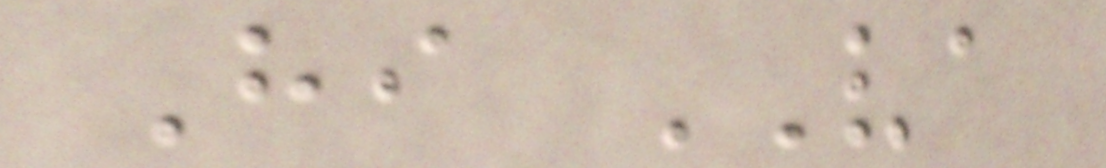Hi VA
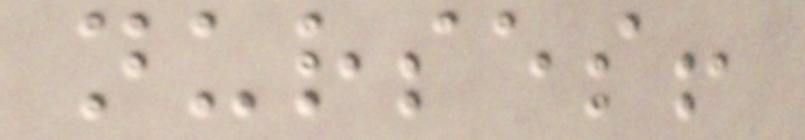nurses!
